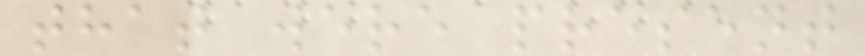that were present
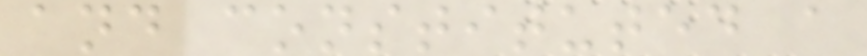and constituted a
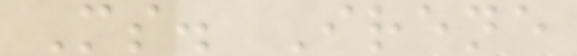Ms. Irene
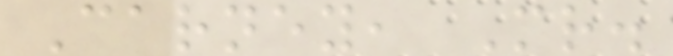Carney, Mr.
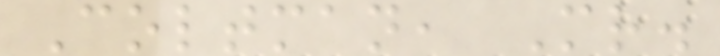Coltman, Mr.
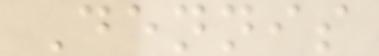Dennis
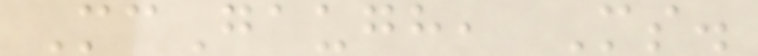McGaugh, Ms.
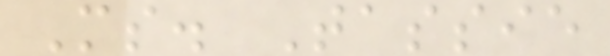Ms. Tassie
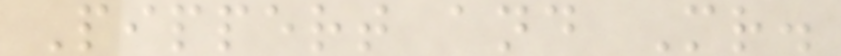Pippert and Mr.
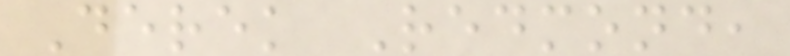Derek Redmond,
